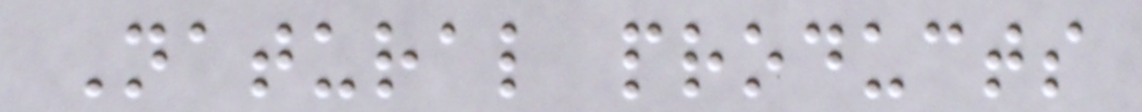Natural products
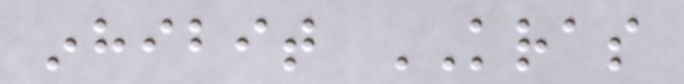inhibit KRAS
